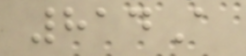814A
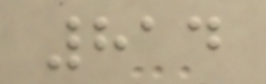814
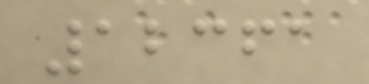12361
